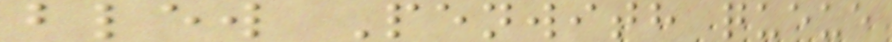blew Penwith queue
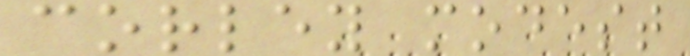corley modest
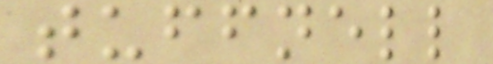tuffnell
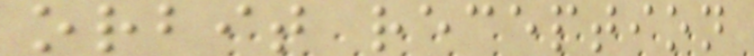orbit reception
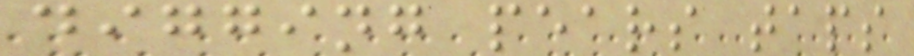digging pears taps
